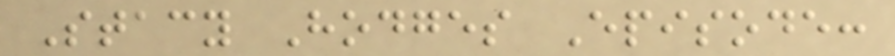Stacy Hodges Episode:
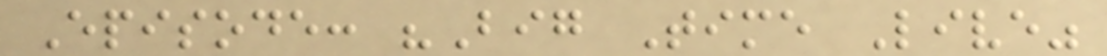Episode: "Big Time Live"
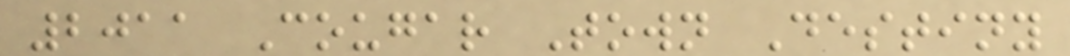2011 Cougar Town Destiny
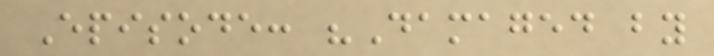Episode: "Damaged by
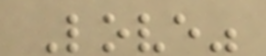Love"
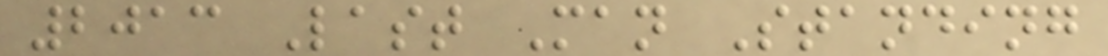2013 Last Man Standing
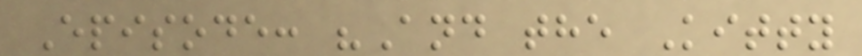Episode: "And the Kitty
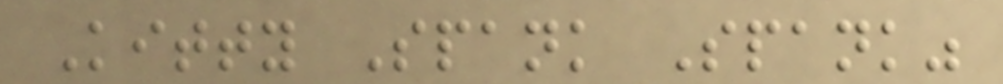Kitty Spank Spank"
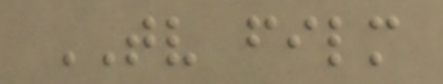TV film
